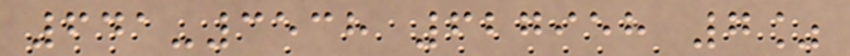641-3538 627958 7%
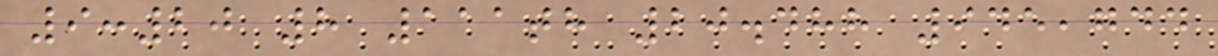9:20 8 111th 20.488 945,744
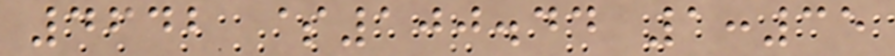4642 $100.44 1:35
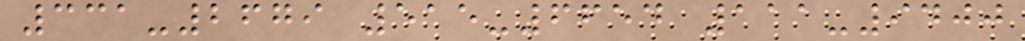331-2679 515-6654 111-9400
